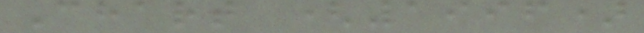Chart (1996)
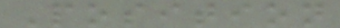Position
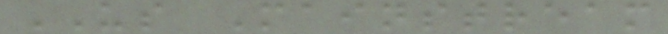US Mainstream
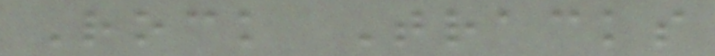Rock Tracks
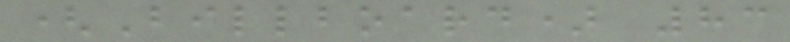(Billboard) 83
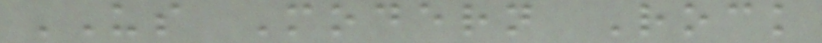US Modern Rock
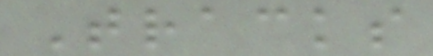Tracks
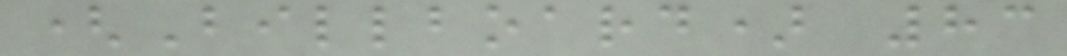(Billboard) 83
